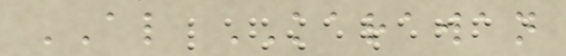AL KARAWAN
